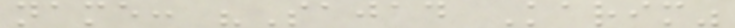name: "Sajad Karim"
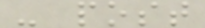- post
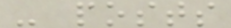- posts
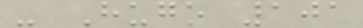- Hugo 101
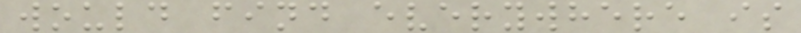would find everywhere is
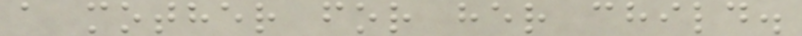a mother for her child.
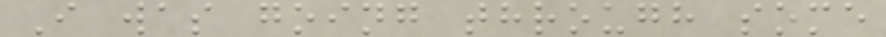I was going through some
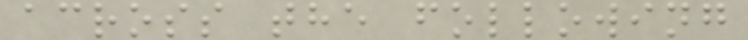across the following
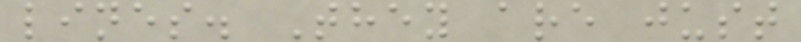lines. They are just
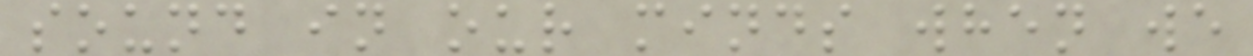sound in our minds when we
